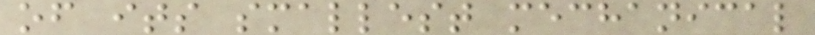of its smallest mechanical
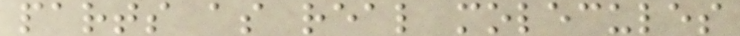parts as real molecules
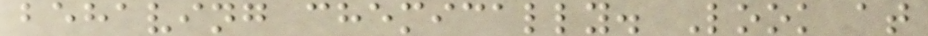behaving chemically. Look at
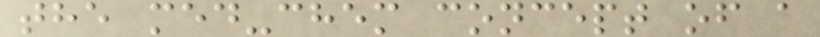the med-chem concept of a
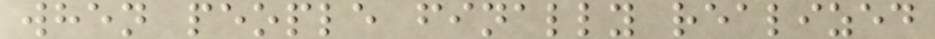when people finally realized
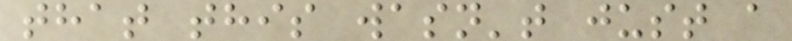that this wasn't just a
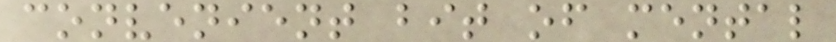convenient bit of mental
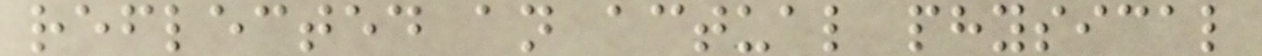reflected an actual physical
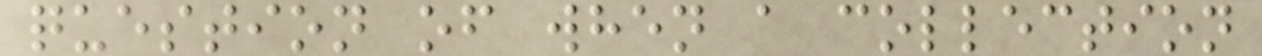question of when a collection
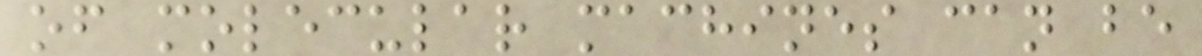of molecular machines can be
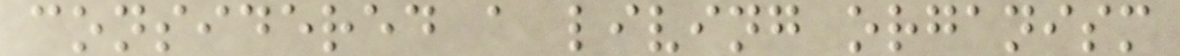considered a living organism
